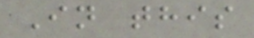In this
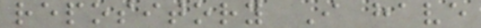repository I have
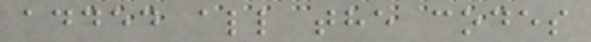added all the codes
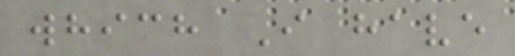which I have
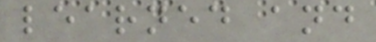learned and
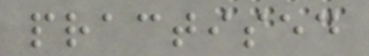practised
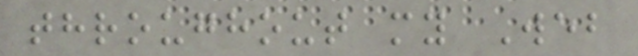throughout my Web
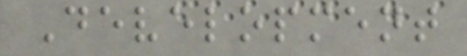Development
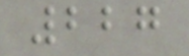227
